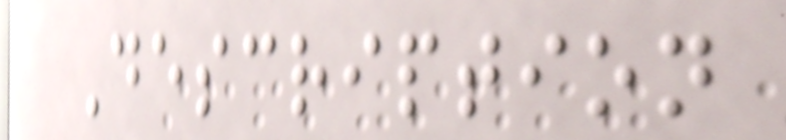Description
